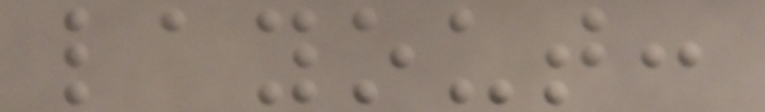layout:
